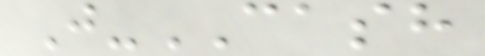J-CASH
